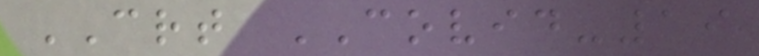CRT COVID-19
